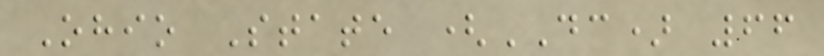Ohio State (DC) 66
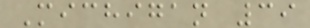Michigan 39
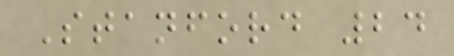Stanford 24
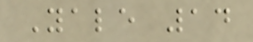Yale 14
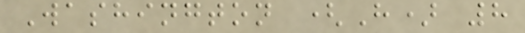Washington (H) 8
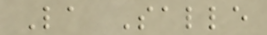La Salle
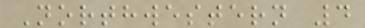Northwestern 4
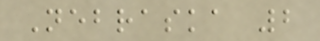Nebraska 2
